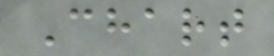Chart
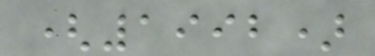(1992)
